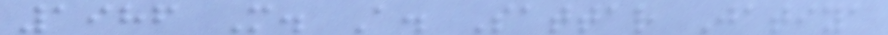1986 M. A. Sattar Jatiya
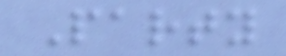Party
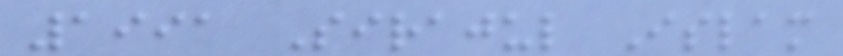1991 Sirajul Islam
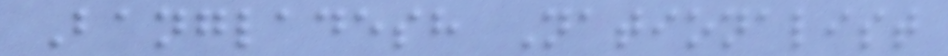Bangladesh Nationalist
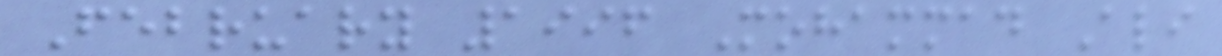February 1996 Mohammad Ali
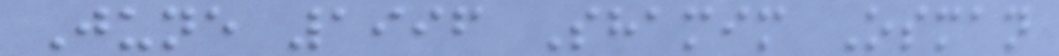June 1996 Shamim Osman
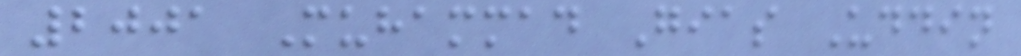2001 Muhammad Gias Uddin
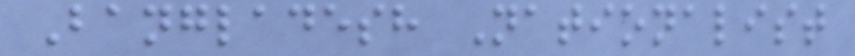Bangladesh Nationalist
